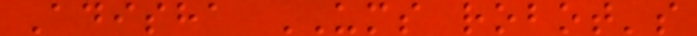Adisha UMS robot's
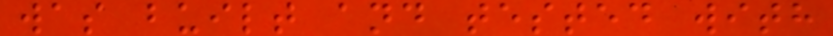was built and tested with
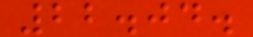22.04.
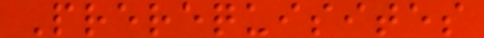Prerequisites
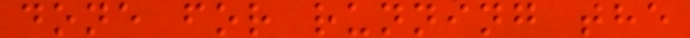done for running the
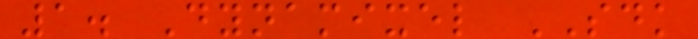1. Dynamixel SDK
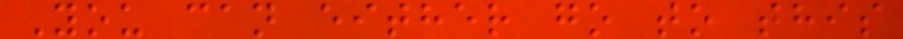You can either go to this
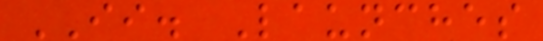II. Launches
